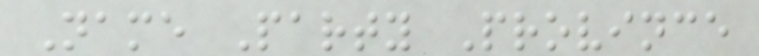Name Party Province
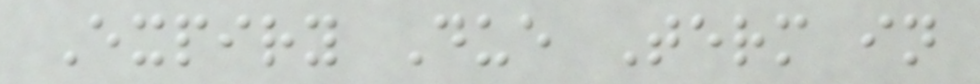Expiry Due Term in
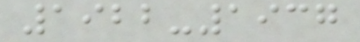1922-1937
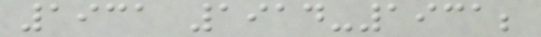1931 1914-1931;
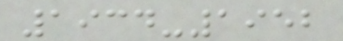1934-1952
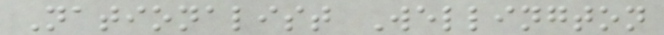Nationalist Wellington
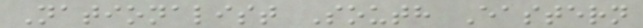Nationalist South Eastern
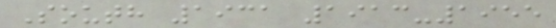South 1931 1913-1955
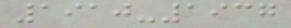1910-1937
